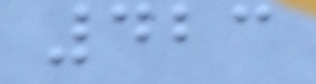423
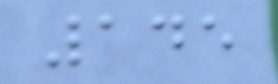145
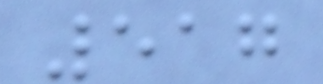517
